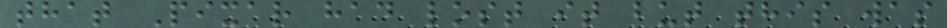that Pixar had lost it but this was
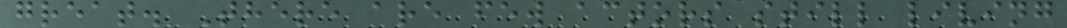great. There are few actors still living
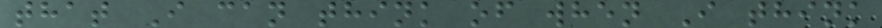that I can think of when I think
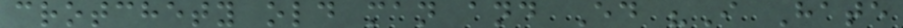crotchety old man and Ed "I Hate
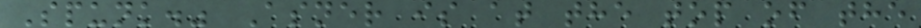Spunk." Asner is at the top of the
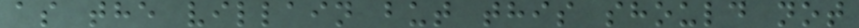as the villain but this should not
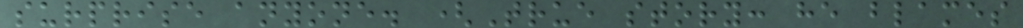surprise anyone. (True story: he blames
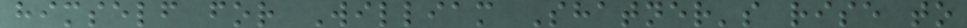himself for William Shatner's rise to
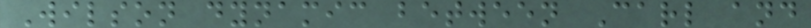Wilson dynamic between Carl and
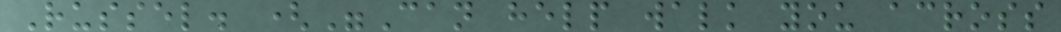Russel. ("Can help walk you across
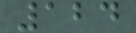124
